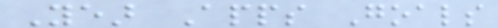Year Apps Goals
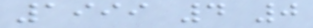1999 4 0
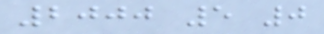2000 5 0
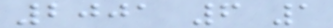2001 6 1
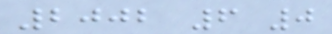2002 6 0
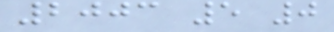2003 5 0
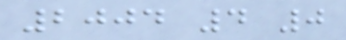2004 4 0
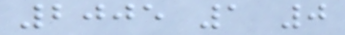2005 1 0
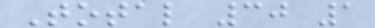Total 30 1
